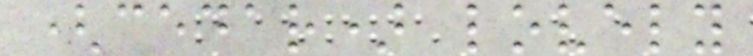(cedar) lovely
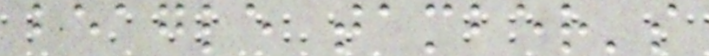beagle tamber's
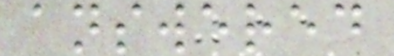answered
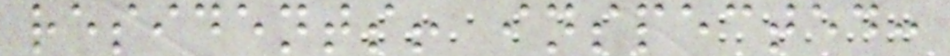residents! inspected:
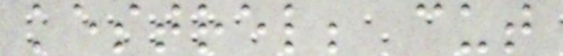kestrel; cut
